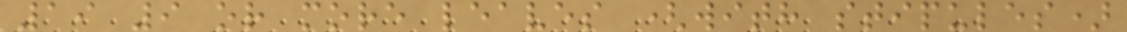19 9 or more leaves (with stipules)
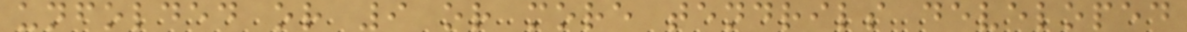unfolded or 9 or more tendrils developed
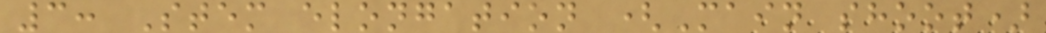3: Stem elongation (Main shoot)
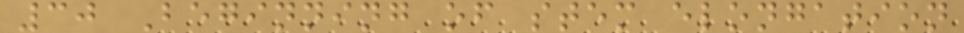30 Beginning of stem elongation
